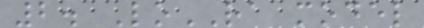2. LoRA model
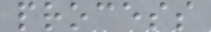process
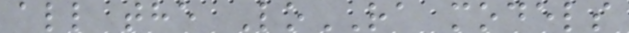all the LoRA models
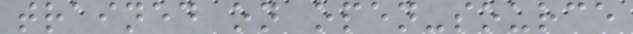trained on open-source
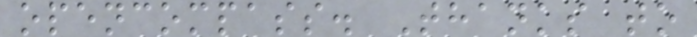opencompass. Thanks to
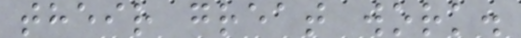their great work.
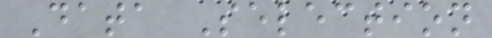Data Selection
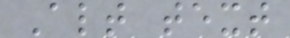Alt text
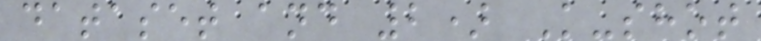dataset and 2) K-shot
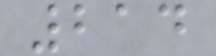214
